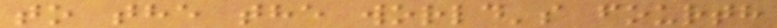to the the world's fourth
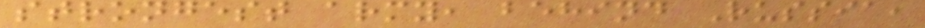strongest army, behind Russia,
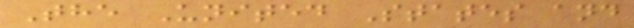The United States and
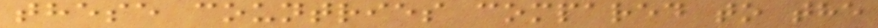these countries compared to the
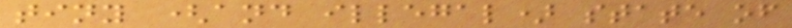tiny (and illegal) state of
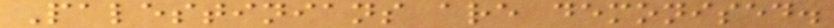Palestinians are demonised.
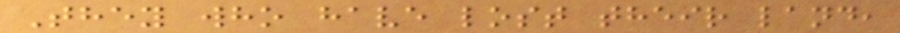They who have lost their land,
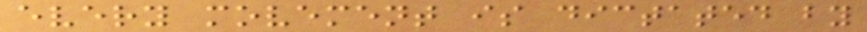every movement is dictated by
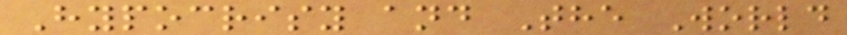Hypocrisy and The World
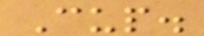Cup.
